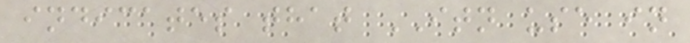indicates that ITN use in
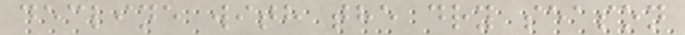decline with the dry season
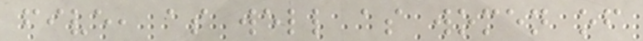five, as well as women of
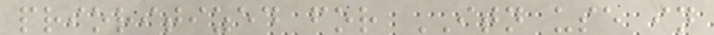prioritized for ITN use in
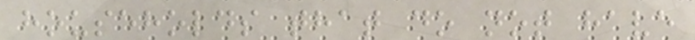households that do not have
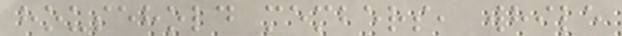household members, while
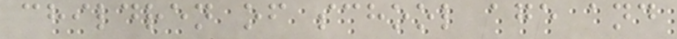children of school age and
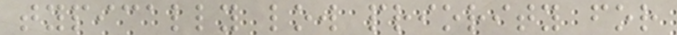typically low priority for
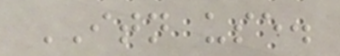ITN use.
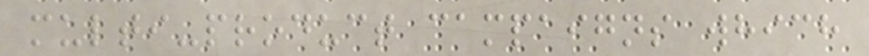multi-product campaigns which
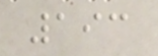193
